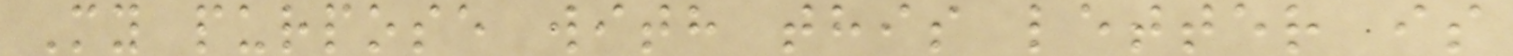My purpose with this letter is
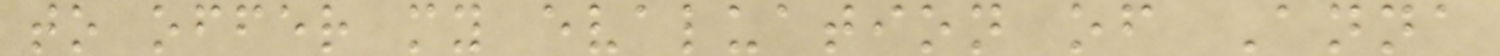to offer my evaluation of Anna
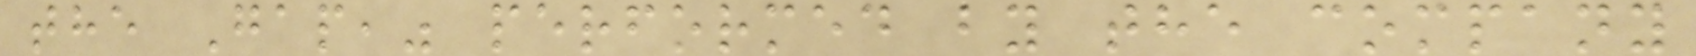the Gap," performed by the company
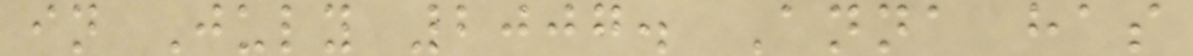in July 2007. Anna has
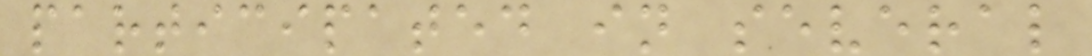participated in several
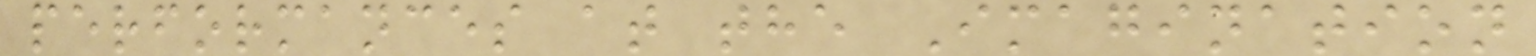performances at the Imagination
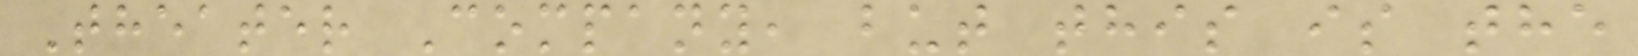Theater Company, but this is the
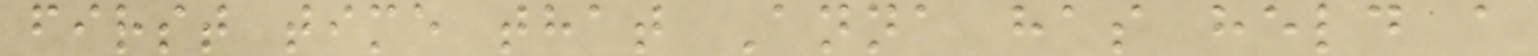first time that Anna has held a
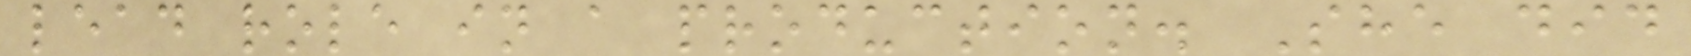lead role in a production. She did
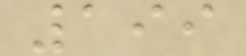199
